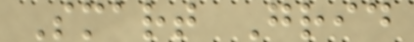Smart Grid
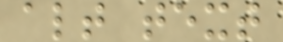alt text
